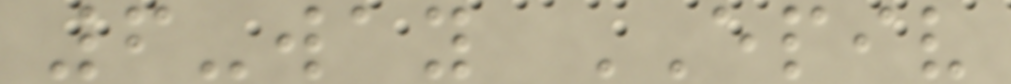6-way EPIV
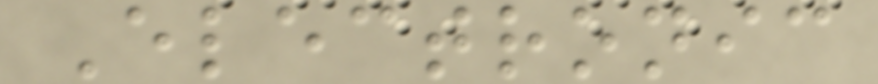Electronic
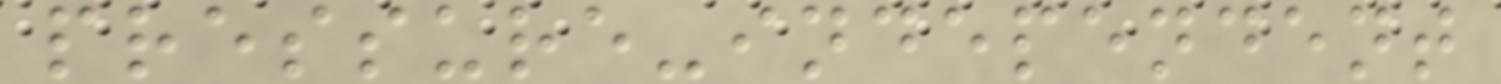pressure-independent
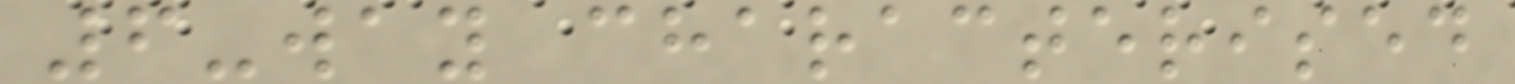6-way characterised
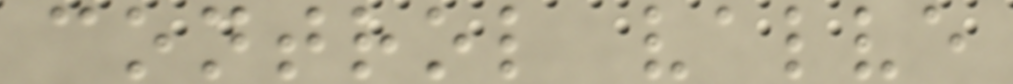control valve
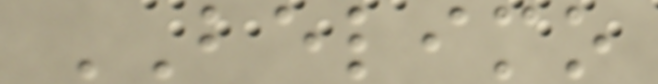BELIMO
